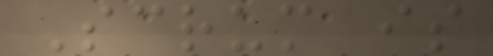Scrum is
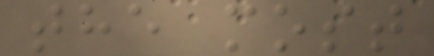the most
